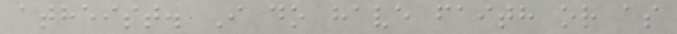atheist. I do have faith or as
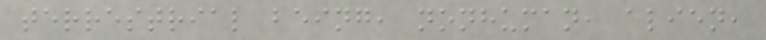terrestrial being, nonhuman, alien,
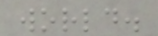world.
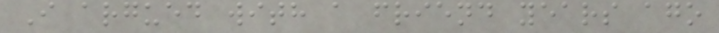I argued with a friend years ago
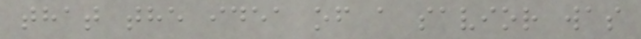that the idea of a savior was
